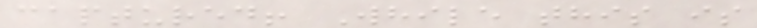captured! While this is
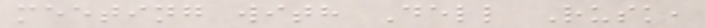meeting with Dell Rusk,
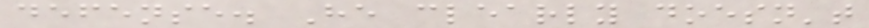defense. He clearly doesn't
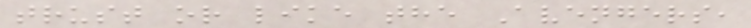trust or like the Avengers,
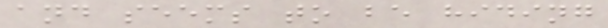and seems to be hiding
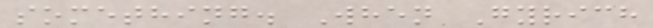something. When Gyrich
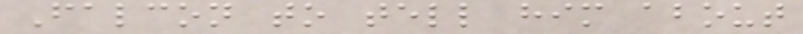Falcon to tell him about
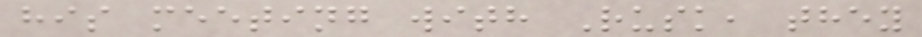his meeting with Rusk, they
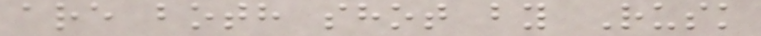are both shot by Rusk
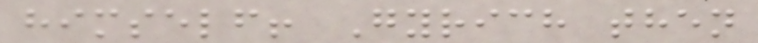himself! Gyrich then
